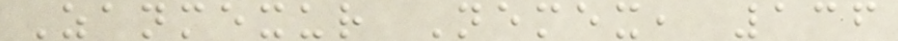Zanmexur Nemex, 136
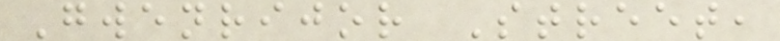Gwenrijor Street,
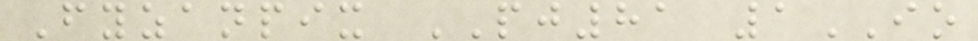Fyzanpix PJ81 1IO
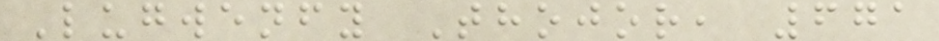Lugwenfy Thojor, 671
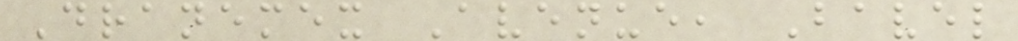Dranemex Avenue, Bavel
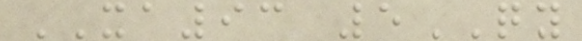XA93 5QY
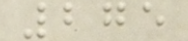275
